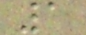1
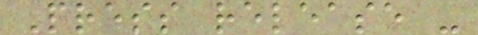Press release -
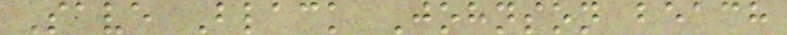Save Black Johnson beach
